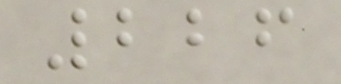226
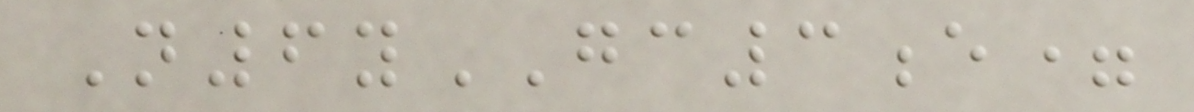N6yGC3e=
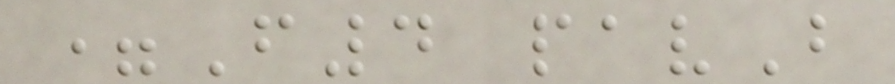=F4 pavB
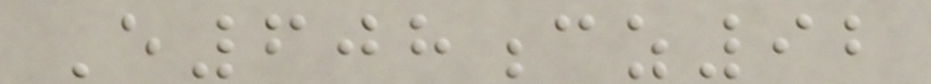E608cz92
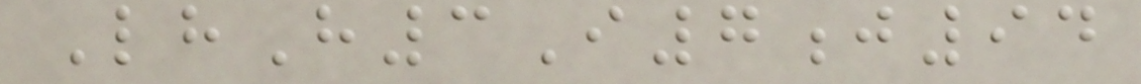LhH3I7j94
